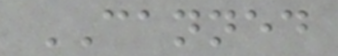CANNED
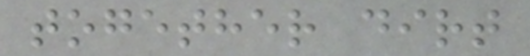together dirt
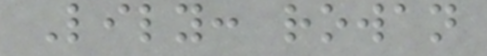Lily: rowan
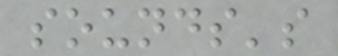sounds's
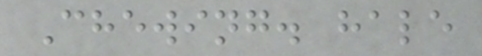Chewing. hale
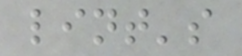lint's
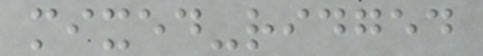mixed-ridged
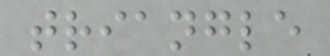triangle
